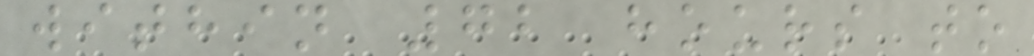within 72 hours to
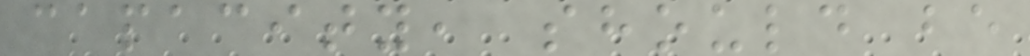capacity, should be
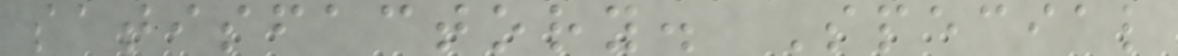satisfactory. Special
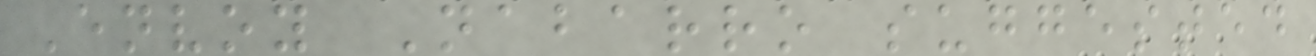Envoy Nabarro suggested
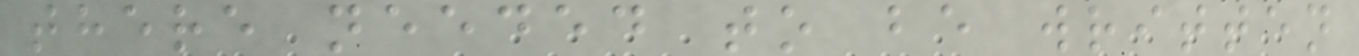there needed to be written
